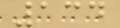134
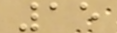15
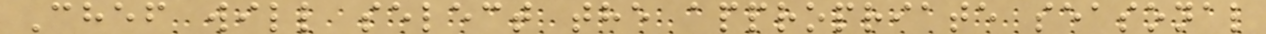Chef will select the appropriate seasonal
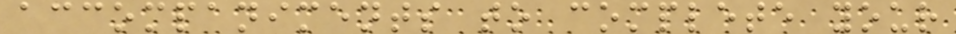accompaniments to complete your
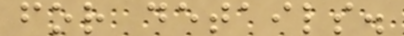for details.
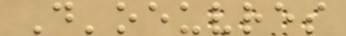D'oeuvres
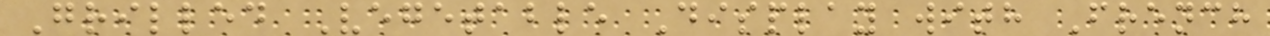Grilled Vegetable Display with French
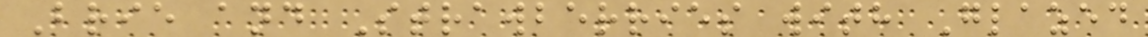Brie and Strawberries with Glazed
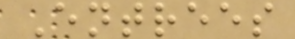Entrees
